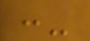:-
